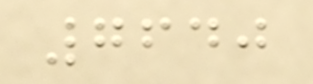7640
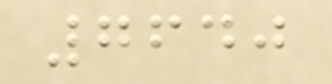7640
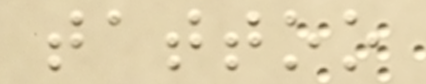tattoo
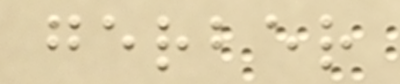gerber
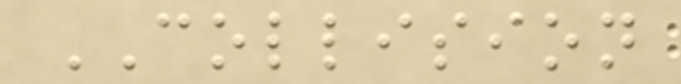COLLISION
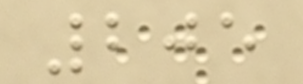205
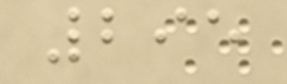295
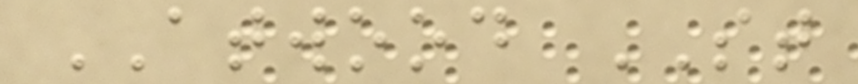ATWOOD ST
